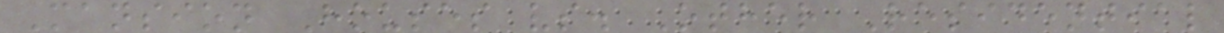Mansion Houses vs. Other Residential
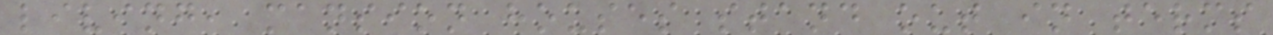living, mansion houses stand out in terms
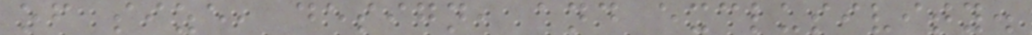of size, design, and exclusivity.
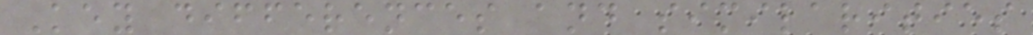Key differences and similarities
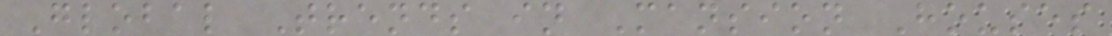Global Trends in Mansion Houses
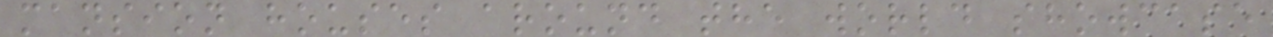mansion houses around the world showcase
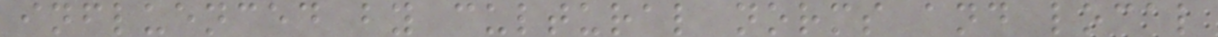influenced by cultural norms and local
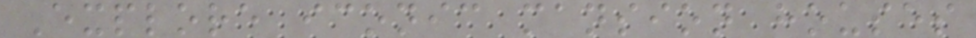Explore iconic mansion houses
